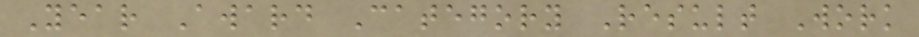Year Award Category Result Work
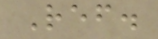Ref.
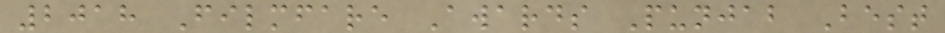2018 Filmfare Awards Punjab Best
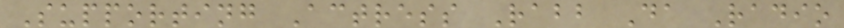Supporting Actress Rabb Da Radio
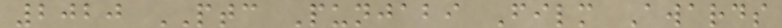2020 PTC Punjabi Film Awards
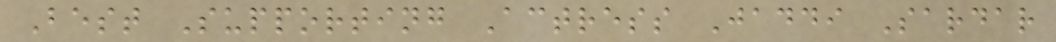Best Supporting Actress Jaddi Sardar
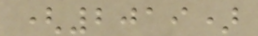(2019)
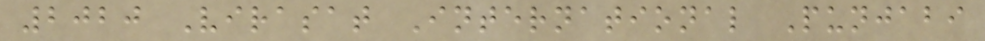2020 Virasat International Punjabi
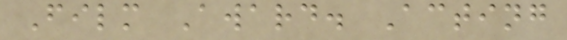Film Award. Acting
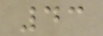43
